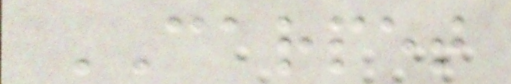CARPET
